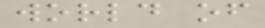world of
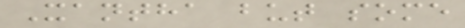Xantha but some
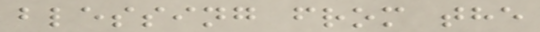blessing from the
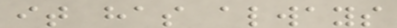it has always
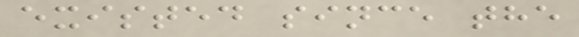existed since the
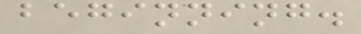beginning.
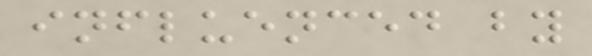influenced by
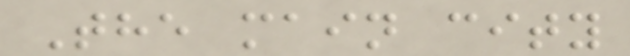The main city
